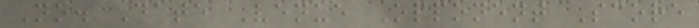No. Date Venue Opponent Score
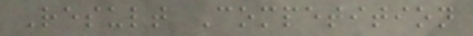Result Competition
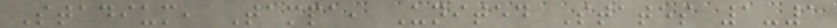Stadium, Tampa, United States 1-1
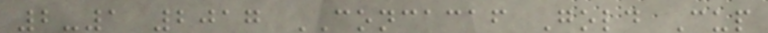2-1 2017 CONCACAF Gold Cup
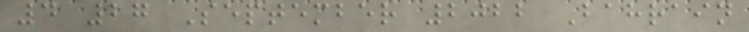4 27 September 2022 Bahrain
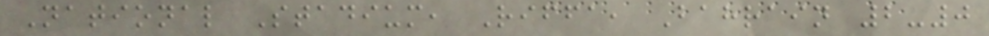National Stadium, Riffa, Bahrain 2-0
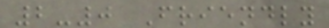2-0 Friendly
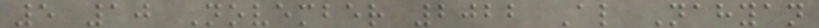5 10 November 2022 Al Nahyan
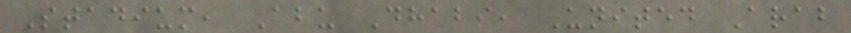Stadium, Abu Dhabi, United Arab
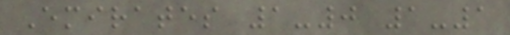Emirates 1-0 1-1
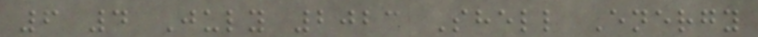6 4 July 2023 Shell Energy
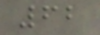62
